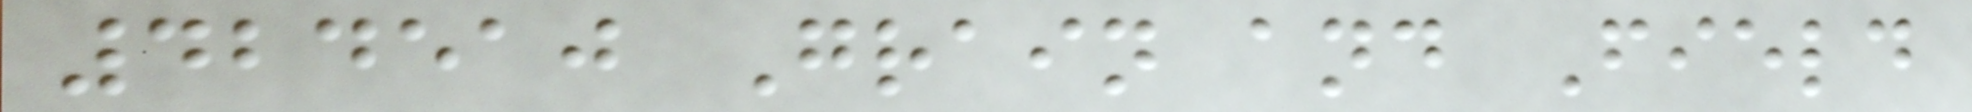424510 Grain and Field
